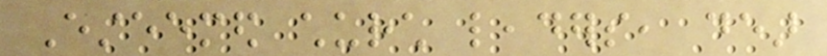Esteemed church leaders, dear
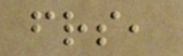friends,
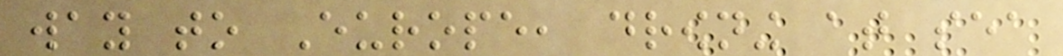way to Europe, drowning at sea
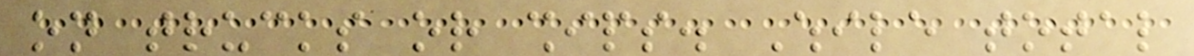on trucks or ships. While total
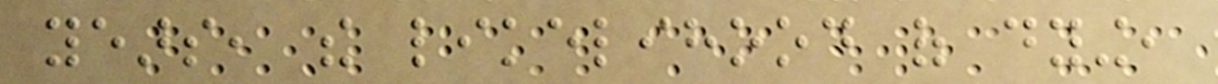years, the likelihood of dying,
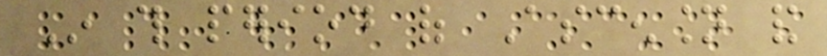In this period of Ascension and
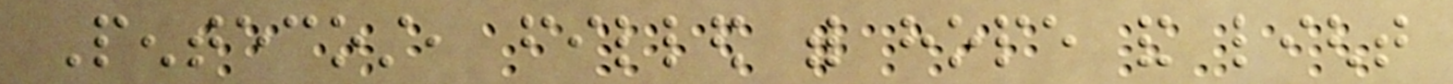Pentecost, filled with hope and light
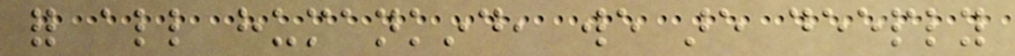for all humankind, we are deeply
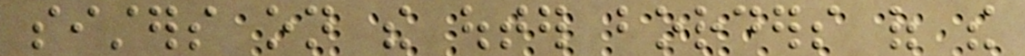sisters on the outer borders of the
